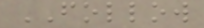FOLLOW
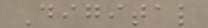Digital
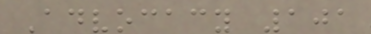Advocacy 101
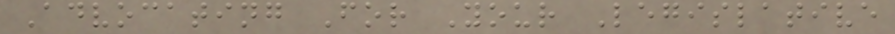Advocating For Your Legislative
